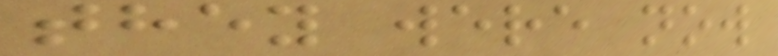they were now
